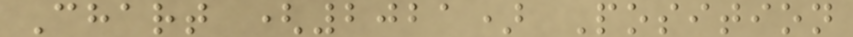Chart (2021) Position
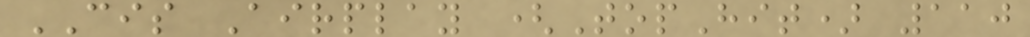CIS Airplay (TopHit) 110
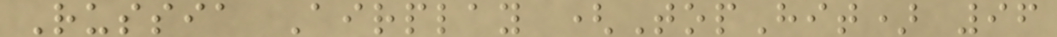Russia Airplay (TopHit) 96
